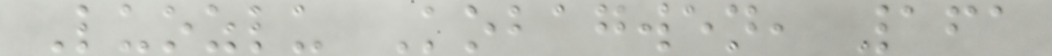Luozlu Kobagwen, 161
